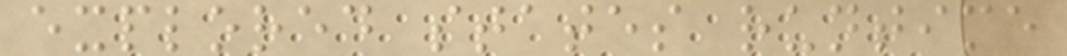explored states runtime
